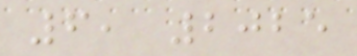6, 2025
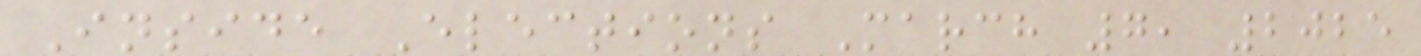Inside Elections March 7, 2025
